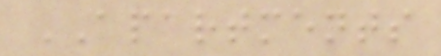APARTMENTS
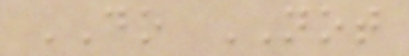DO NOT
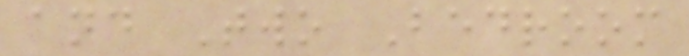and Two Bedroom
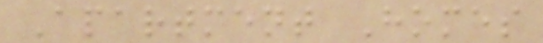Apartment Homes
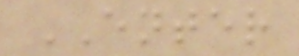ENTER
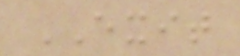EXIT
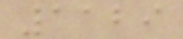1129
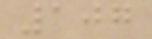107
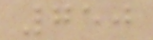750
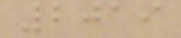2019
